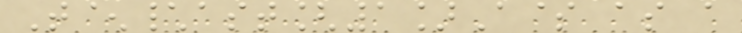T^\ast[1]A$ as a
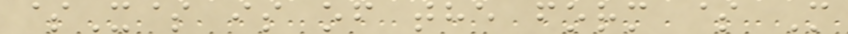$X$ is of the form $ M
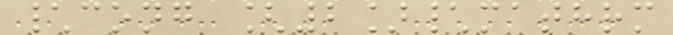\cong [2]\mathrm
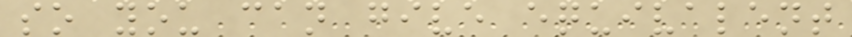so you can give equivalent
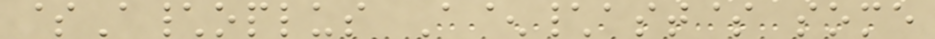$A\oplus A^\ast$ some
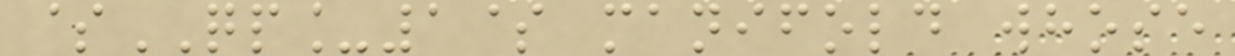$QP_1$ manifold whose
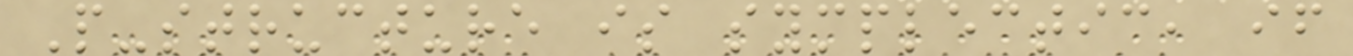P-structure is symplectic, if
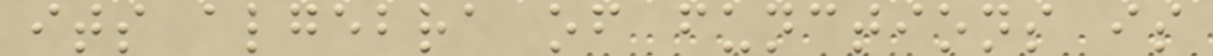its algebra of functions is
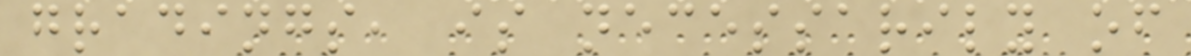gradings, is necessarily of
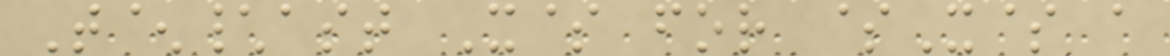T^\ast X$ for $X$ a
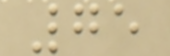75
